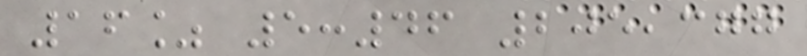16% 5:46 205,377
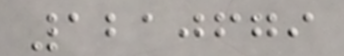1210679
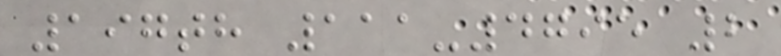197th 111-4795 2
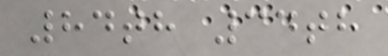84th 34th
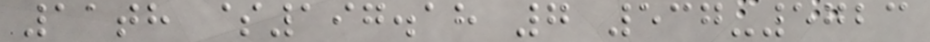11th $197.18 7 537-5723
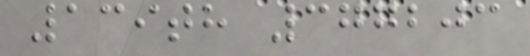139th 377203
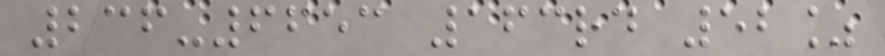236-6653 163rd 52%
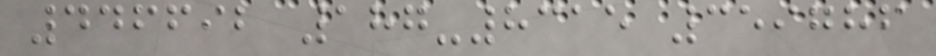446692 187-8315 359786
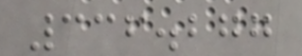336.277
